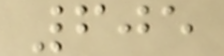605
